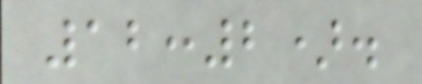12:2).
